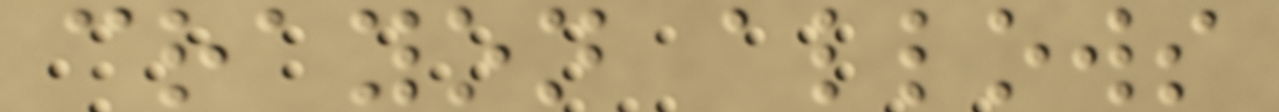crayon allows
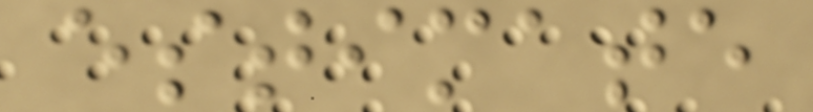estimate
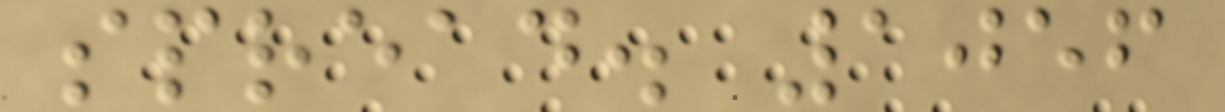spread. 1056
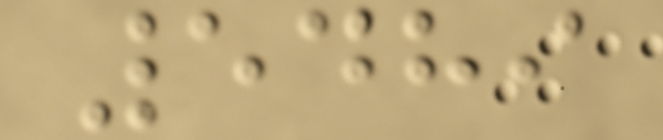5489
